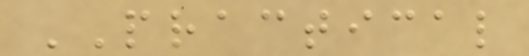PRACTICAL
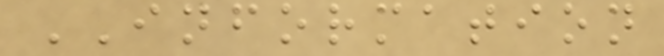INFORMATION
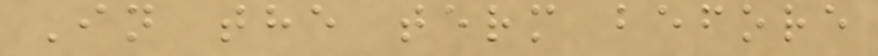In the term before
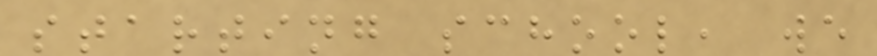starting school, we
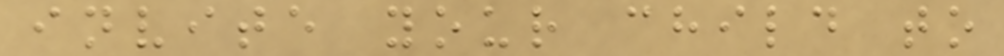invite your child to
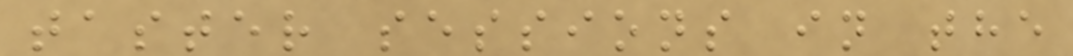taster sessions in the
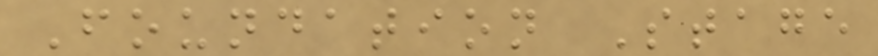Foundation Stage
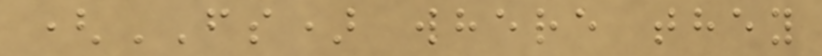(FS) where they
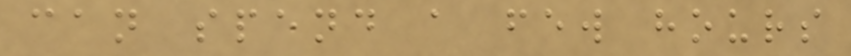can spend a few hours
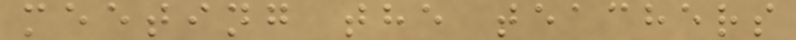meeting the teachers
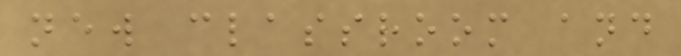new classroom and
